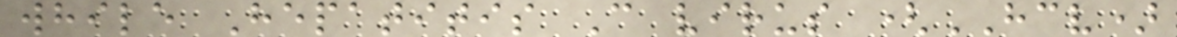while Hepatitis C virus (HCV)
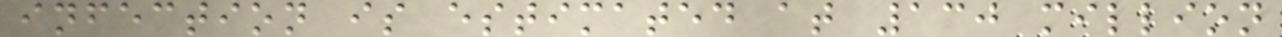infection is estimated at 130 million
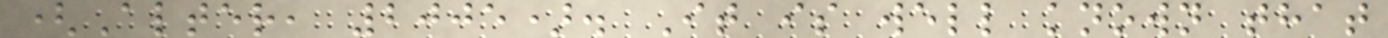(Alter, 2005). It is well known that
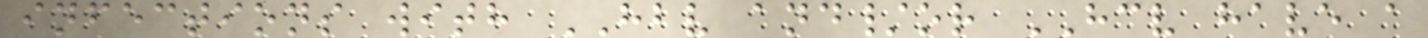infections with HBV and/or HCV have a
